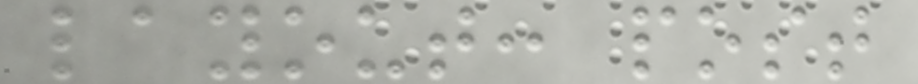layout: post
